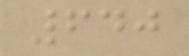640
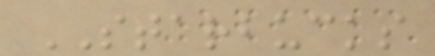STARBUCKS
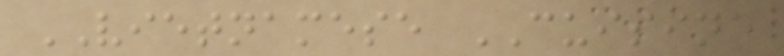VIETNAMESE CUISINE
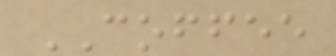COFFEE
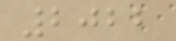2022
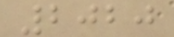2020
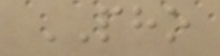PHO
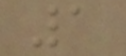1
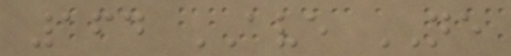164 AVE NE
